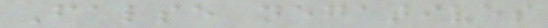False negatives
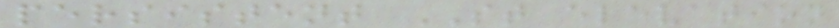persistent ST elevation
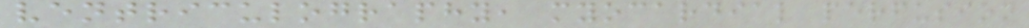ventriculography, myocardial perfusion
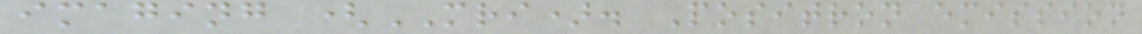imaging (MRI). Positron emission
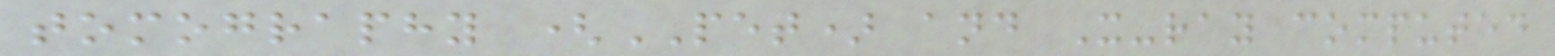tomography (PET) and X-ray computed
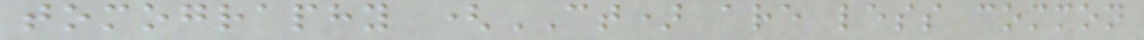tomography (CT) are less common
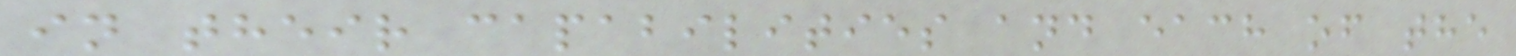in their capabilities and each of the
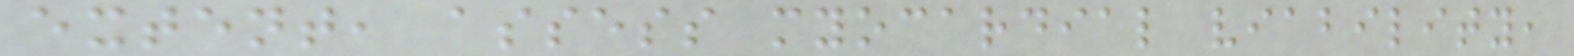extent, assess myocardial viability,
